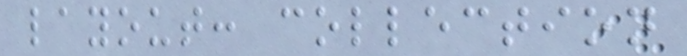layout: collection
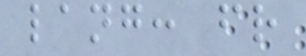lang: fr
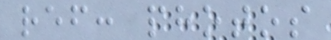ref: photos
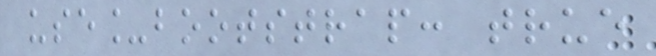use_bootstrap: true
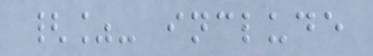{%- include
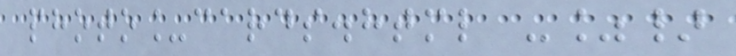photo_cards.html -%}
